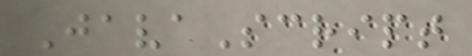JavaScript
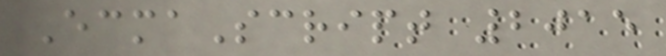EcmaScript 2015
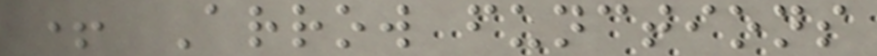+ Arrow functions
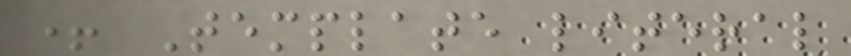+ Template literal
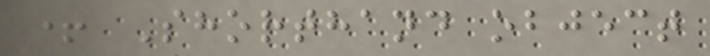+ Shorthand object
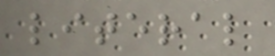literal
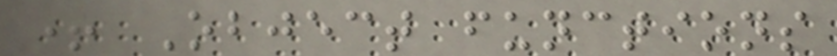+ Object functions
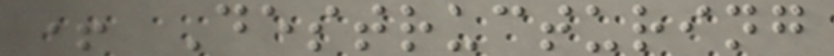+ Destructuring
